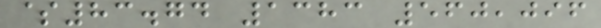$83.74 1383 560,096
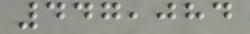447,084
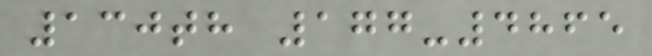130th 177-4865
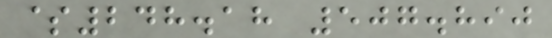$248.18 507.890
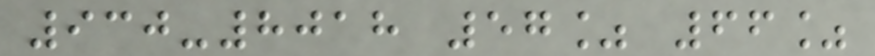930-8018 57% 66%
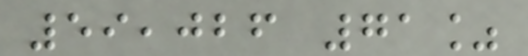59,026 71%
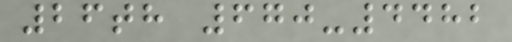26th 670-4482
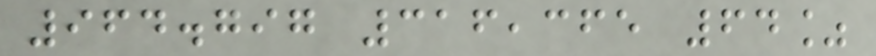964.797 316,365 64%
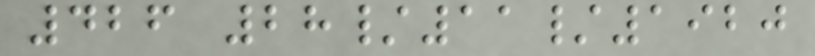426 28/11/1920
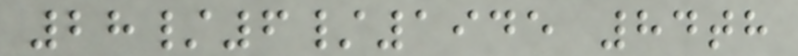28/6/1945 84th
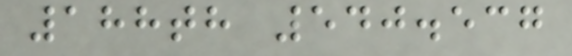188th 540.537
